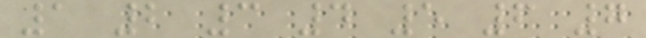1 2 3 4 5 6 7
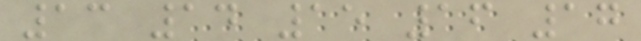13 14 15 16 17
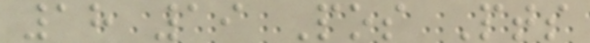18 19 Pos Pts
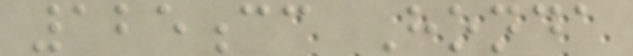125cc Honda
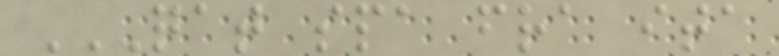QAT SPA FRA ITA
